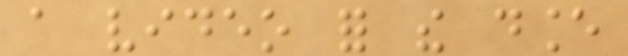a video for the dance
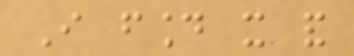I found it and
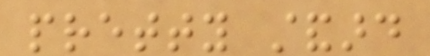pretty standard
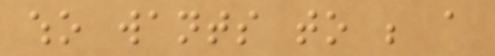who wants to be a
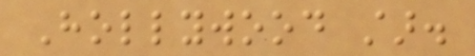Hollywood star.
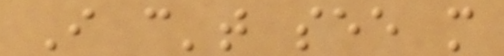I can't see more
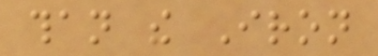than the Iron
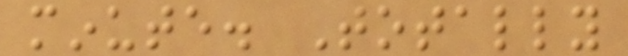minute. Totally
